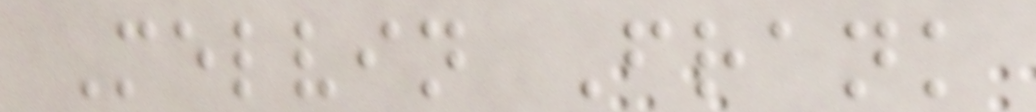Melvin Frank
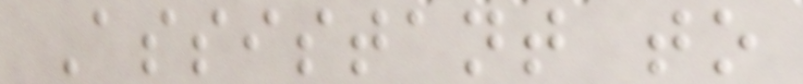Assistant to
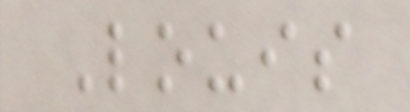Louis
